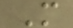M
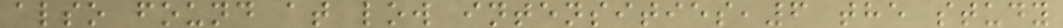also found at low intensities,6 the study
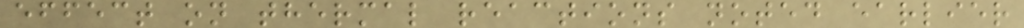effect on thermal reactions noted earlier
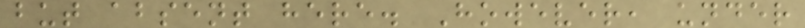but absent here. However, under
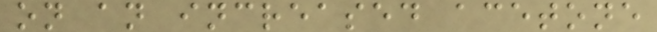on an increased acetone
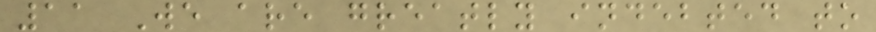11 We are greatly indebted to
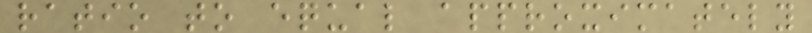ratio to equal approximately
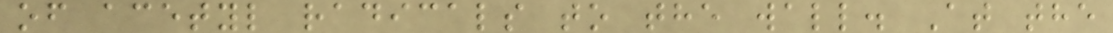of acetyl radicals to the wall. At the
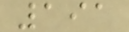191
